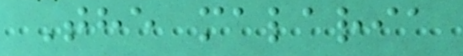The malaria
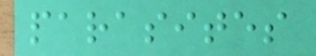parasites
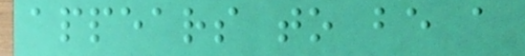appears to be a
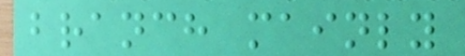branch mainly
